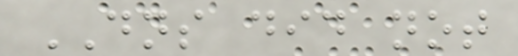DNS did not
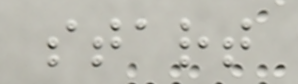start
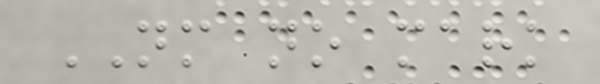NM no mark
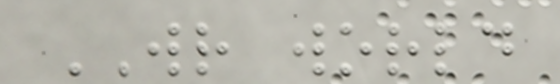WR world
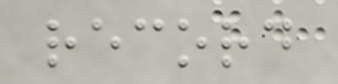record
